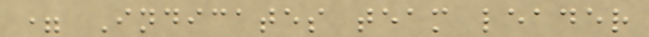= Indicates team leader
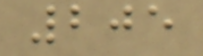205
